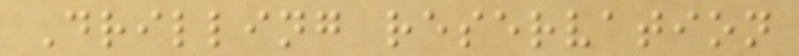Drilling reservation
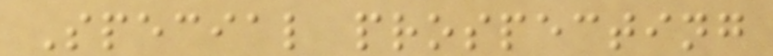Special prospecting
